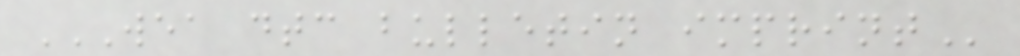WEA DTC BULLETIN IMPRINT
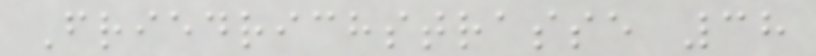Friedrichstrasse 38
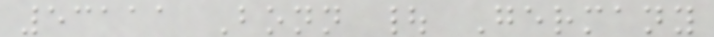53111 Bonn | Germany
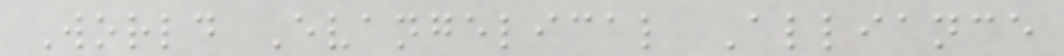World Evangelical Alliance
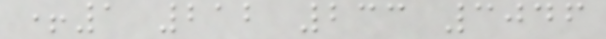+1 212 233 3046
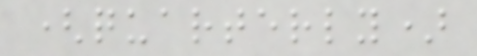(quarterly)
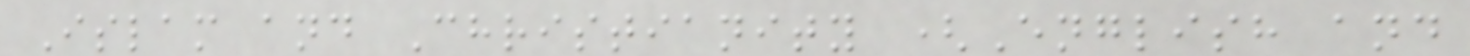Islam and Christianity (English and
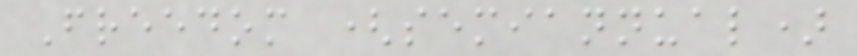Freedom (semiannual)
